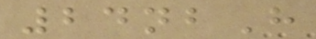24nbH
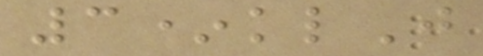3*klJ
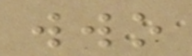wwo
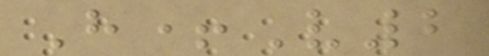H+V2
